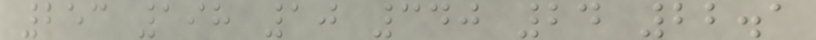253 198 10 340 24 22.1
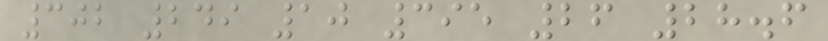302 249 10 395 26 28.6
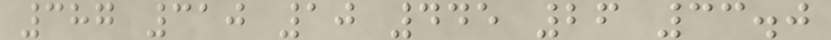387 310 10 445 26 33.0
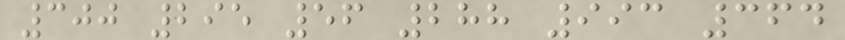300 295 56 288 993 364
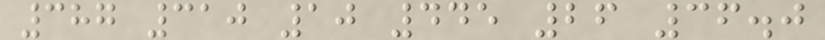387 310 10 445 26 36.0
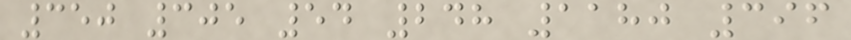350 305 54 248 1180 396
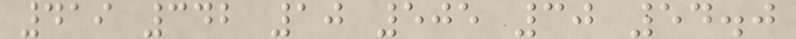419 342 10 505 30 54.0
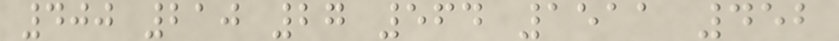400 210 27 564 1511 452
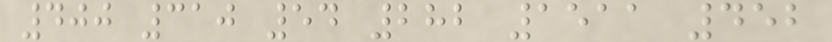400 310 54 282 1511 452
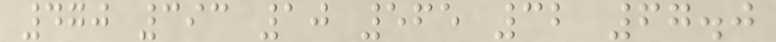470 393 10 565 32 67.0
